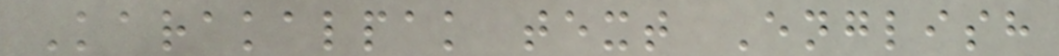Karakalpak text English
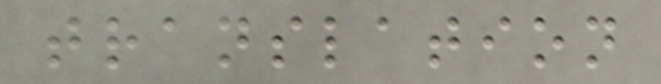translation
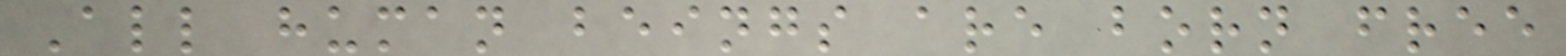All human beings are born free
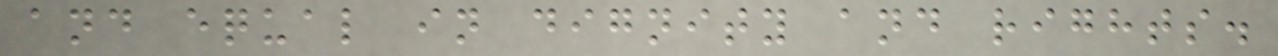and equal in dignity and rights.
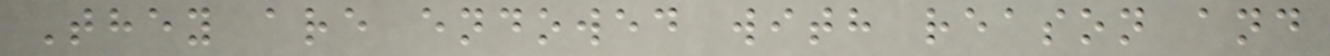They are endowed with reason and
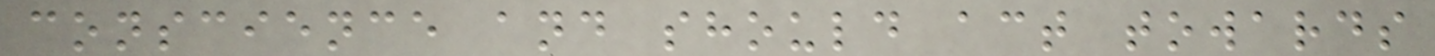conscience and should act towards
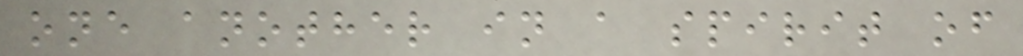one another in a spirit of
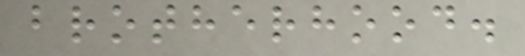brotherhood.
